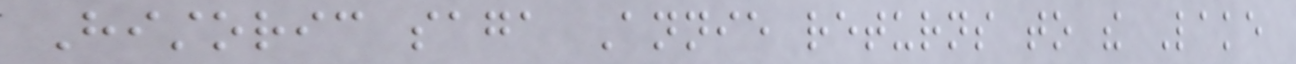Historic saga Annie returns to the Lake
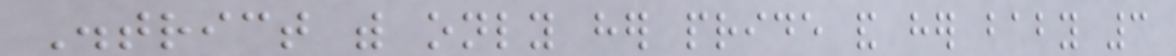District with only her pride and her baby 3
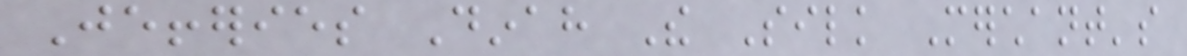Jefferies Dinah The Silk Merchant's
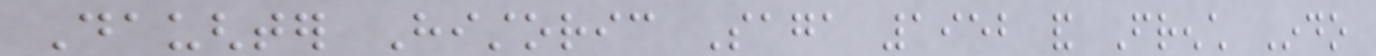Daughter Historic Saga 1952 and French Indo
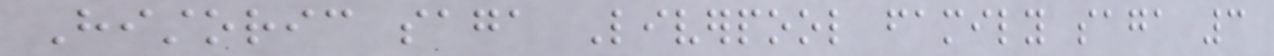Historic saga Liverpool family saga 3
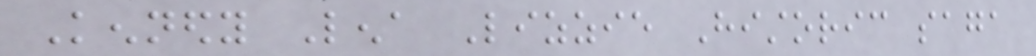Kennedy Lena Lizzie Historic saga
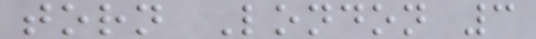torn London 3
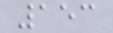153
